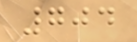704
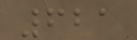621
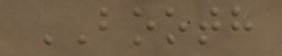BOOTH
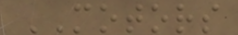MOTORS
